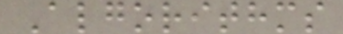Algorithms
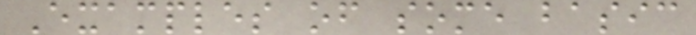Examples of some basic
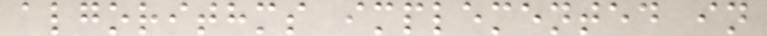algorithms implemented in
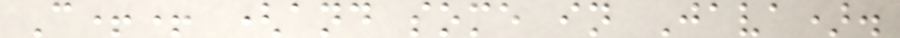C++ (and some in Java).
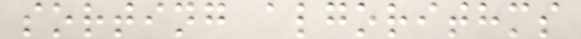sorting algorithms
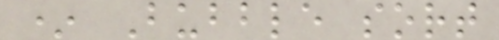* Bubble sort
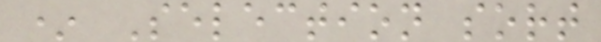* Selection sort
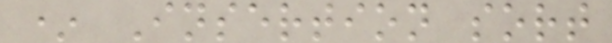* Insertion sort
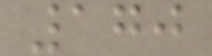170
